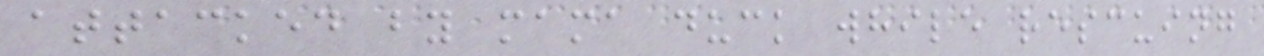attacked by mama duck while rescuing
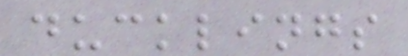ducklings
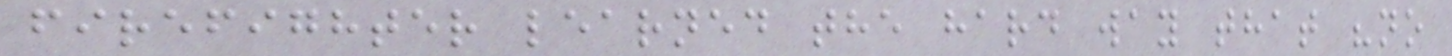firefighter learned the hard way that "no
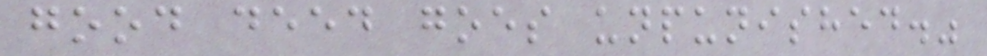good deed goes unpunished."
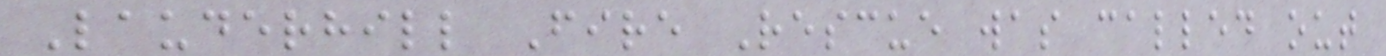Lauderhill Fire Rescue was called out
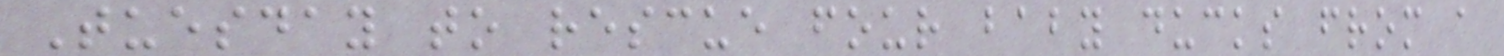Tuesday to rescue four baby ducks from a
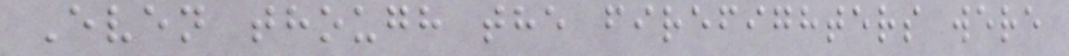Even though the firefighters were
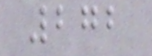272
